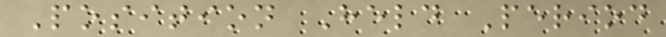Position Held Period
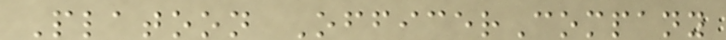Platoon OfficerCompany
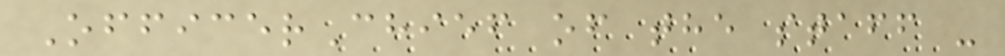OfficerChief of the staff -
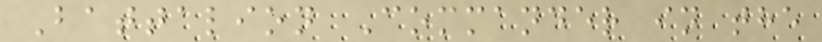Battalion Commander in the
